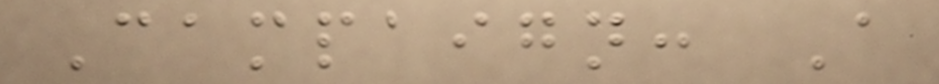Campaign: A
